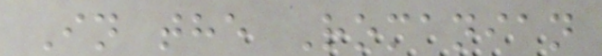In the Romanian
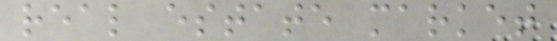real estate market
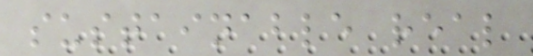sustainable real
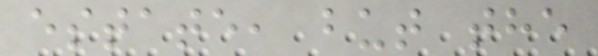estate, but the
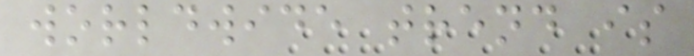worldwide trend is
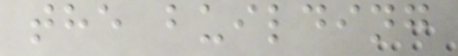the building
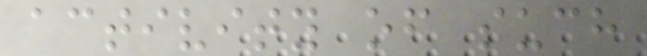activity of such
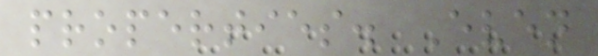properties. Even
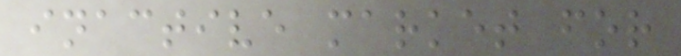inactive market for
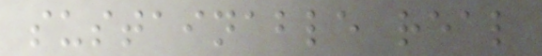sustainable real
